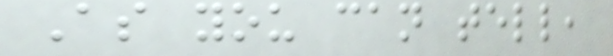As you can tell,
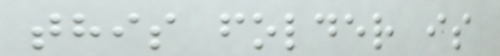this folder is
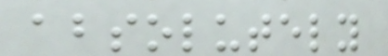absolutely
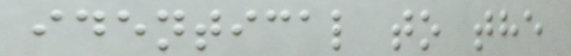identical to the
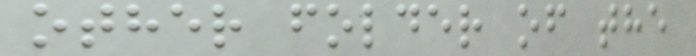other folder of the
